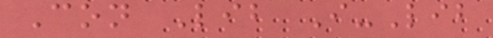Con Lib I-Lib
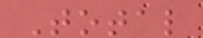Total
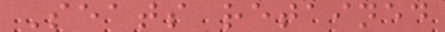Seats retained
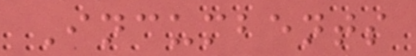Incumbents
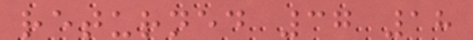returned 37 18
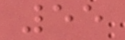55
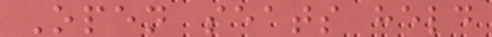Open seats held
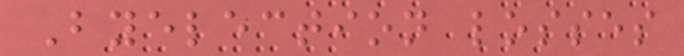Byelection losses
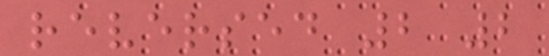reversed 2 2
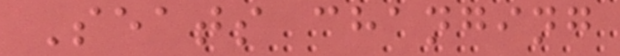Seats changing
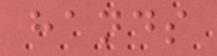hands
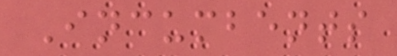Incumbents
